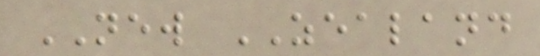NEW ZEALAND
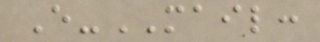E-MAIL:
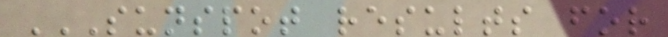SUNSPOT RESULTS FOR
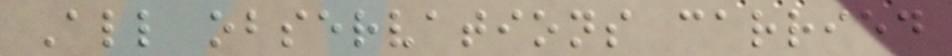All observations carried
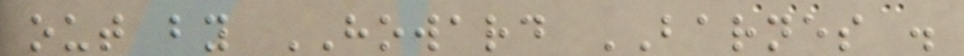out by HOWARD BARNES .
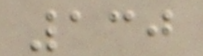130
